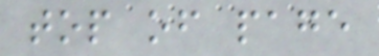top of page
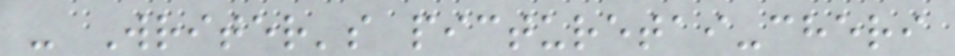- Writer's picturetai-cheri
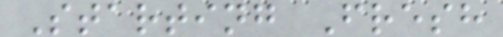Starting Fresh
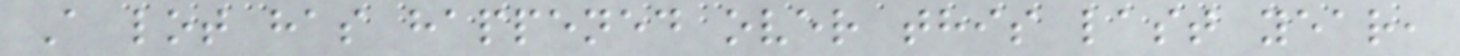A lot has happened over this last year,
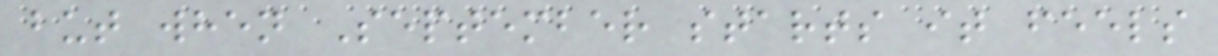but when September starts it feels
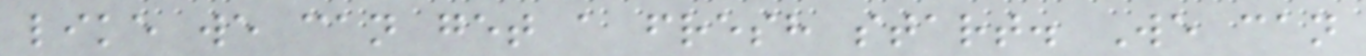like we can get a fresh start. We can
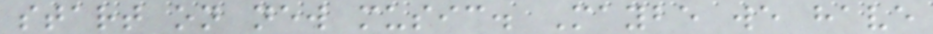start on new music. Maybe we have
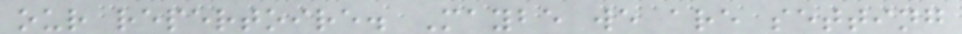our repertoire. Maybe we are setting
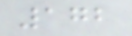172
